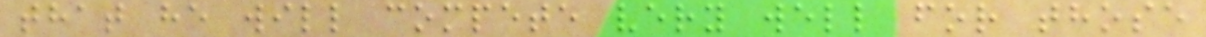that he will compete very well for those
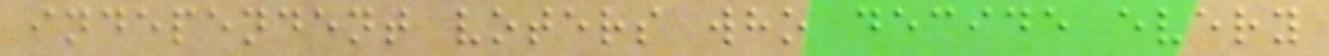independent voters who decide every
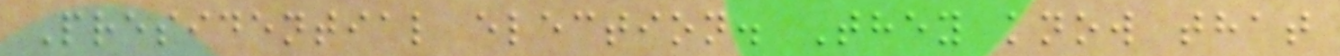Presidential election. They know that
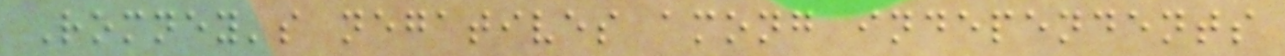Romney's negatives among independents
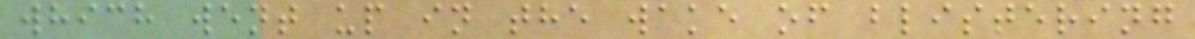which went up in the wake of blistering
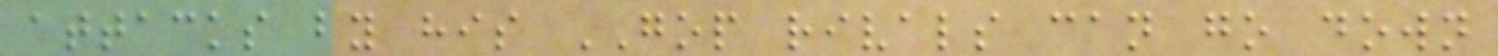attacks by his GOP rivals can go down
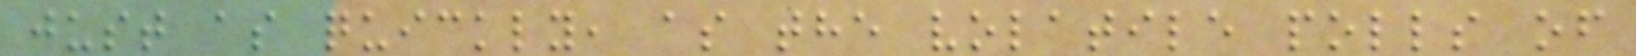just as quickly, as the volatile polls of
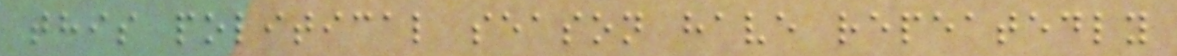this political season have repeatedly
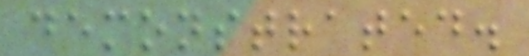demonstrated.
